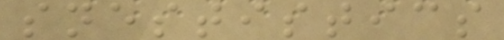snestistics
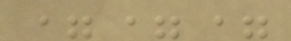===
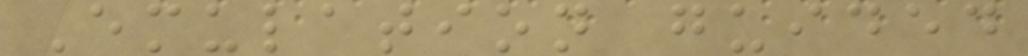Emulation guided
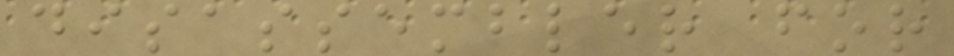disassembler for
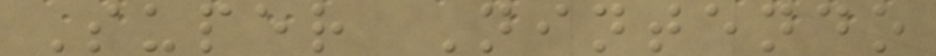Super Nintendo
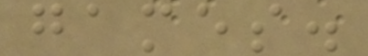games.
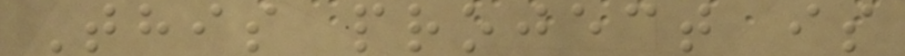This project is
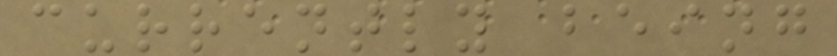currently being
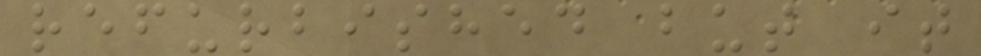refurbished but it
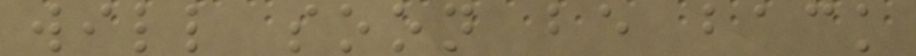will soon be back
